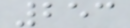253
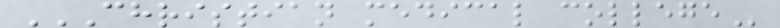CHRISTIAN MEDICAL COLLEGE
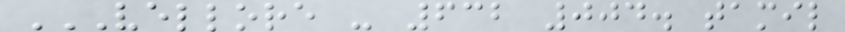VELLORE - 632 004. TAMIL
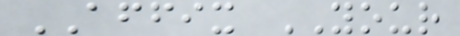AFFIX YOUR
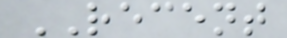RECENT
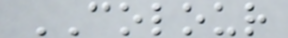COLOUR
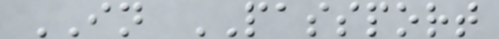IN PASSPORT
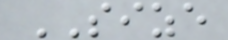SIZE
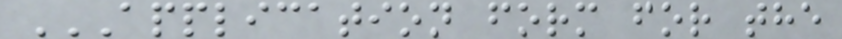APPLICATION FORM FOR THE
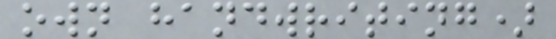own handwriting)
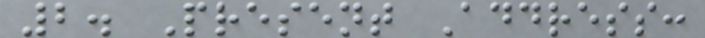2. Present Address:
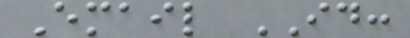Email ID:
